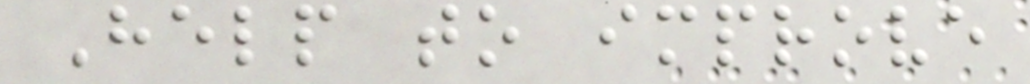Help to improve
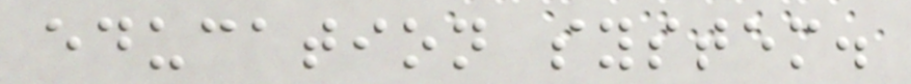education system.
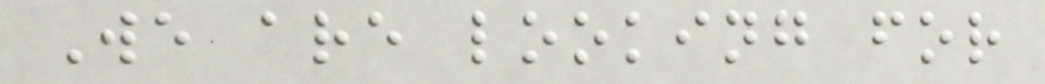We are looking for
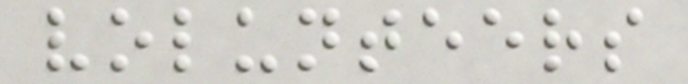volunteers
